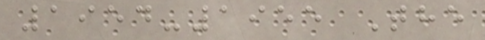1954-1955 The
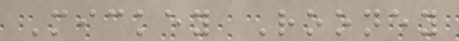Mickey Rooney
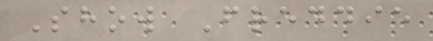Show Freddie
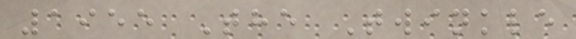1955 The Twinkle
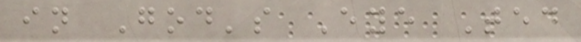in God's Eye Ted
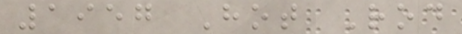1957 Hot Rod
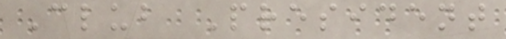Club President
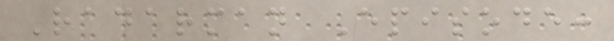Radarman Episode:
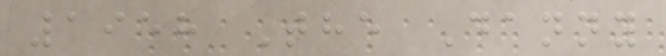1958 The Danny
